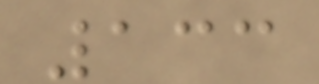133
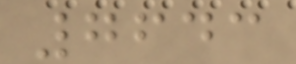7643
